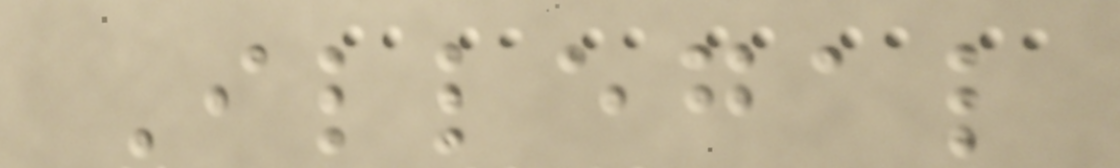Illegal
